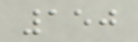150
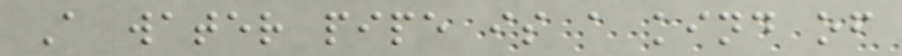A water pipe is a kind of
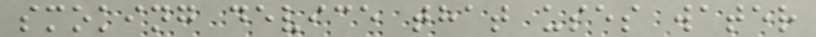smoking device that uses water
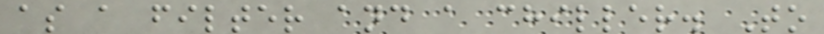as a filter and a chiller. To
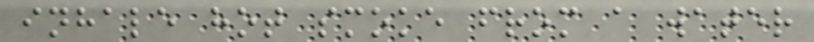inhale hot smoke from a water
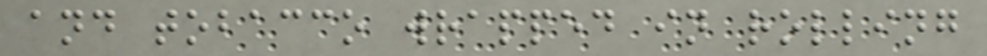and tobacco wrapped in rolling
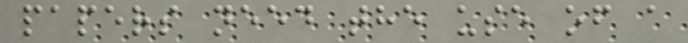papers need the use of a
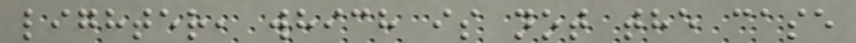lighter, which is not the case
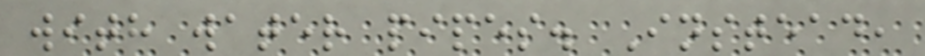with water pipes. Instead,
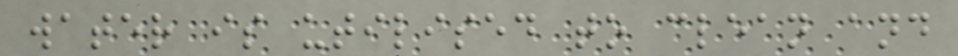water is utilised to clean and
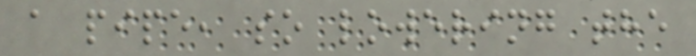a pipe, so lowering the
